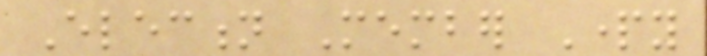Election Member Party
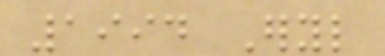1994 Eryl
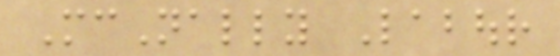McNally Labour
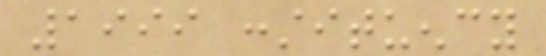1999 constituency
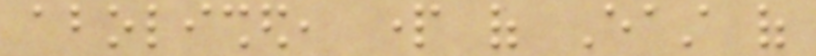abolished, part of East of
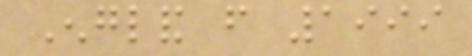England from 1999
